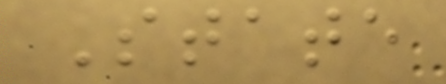State
